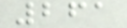261
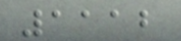1112
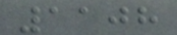1108
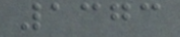1373
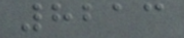8213
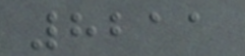8211
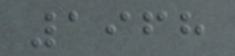1968
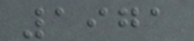1971
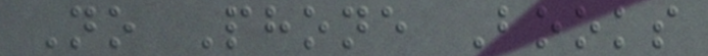No Phone Books
